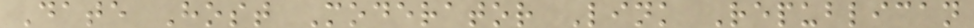Date Host Moderator Link Republican
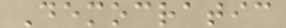Democratic
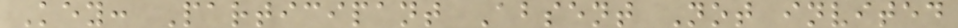Key: Participant Absent Not invited
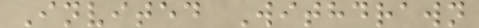Invited Withdrawn
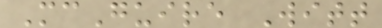McGuire Witt
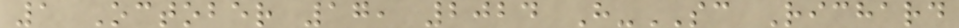1 October 17, 2024 H-SC Richard
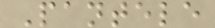Pantele
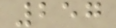257
